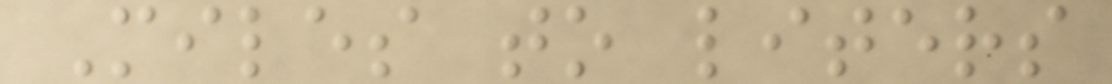Miles to liters
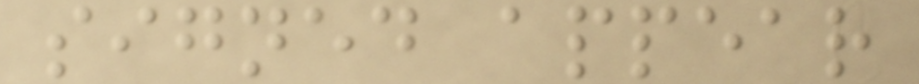signed appear
